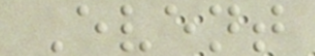Event
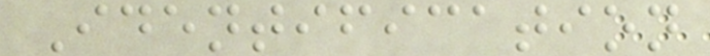Identification
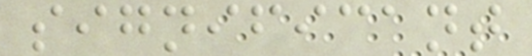significant
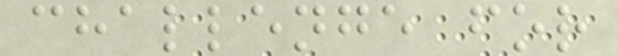challenge for
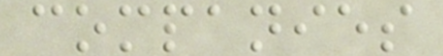companies
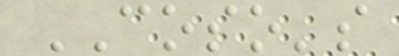COSO's
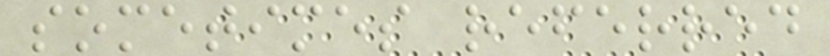sometimes referred
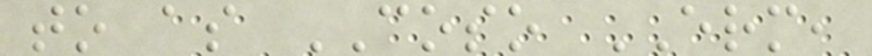to as COSO ERM,
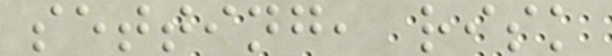setting, risk
